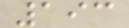193
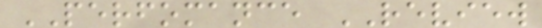PERFOMANCE REVIEW
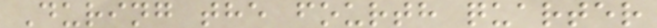During the fourth quarter
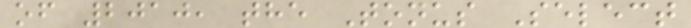of 2010, the Tonus Select
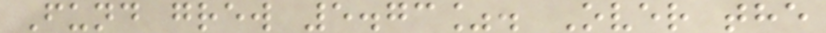Fund grew 5.73%. Over the
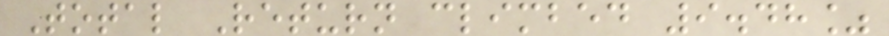Total Return climbed 9.48%
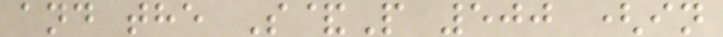and the S&P 500 (in
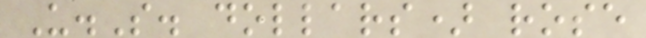U.S. dollars) rose
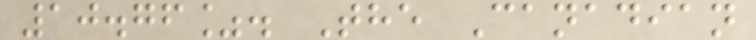10.76%. The Canadian
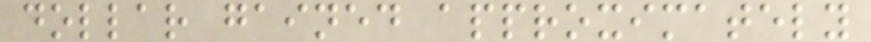dollar gained approximately
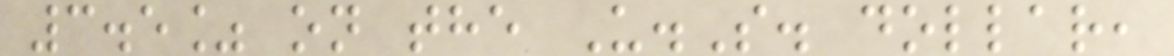3.5% on the U.S. dollar,
